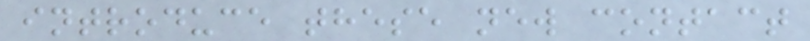introduce these new contact
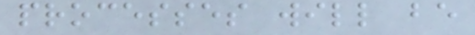processes will be
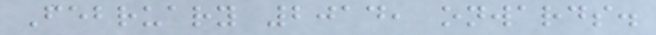February 2014, onwards.
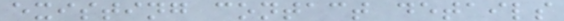existing contact details
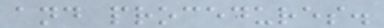and procedures.
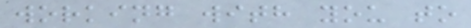working with you to
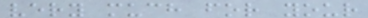very much for your
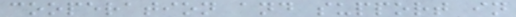cooperation and support in
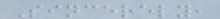Sincerely,
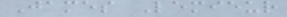James Lemieur
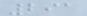291
